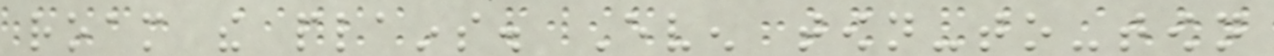roam the plains. Even town-to-town
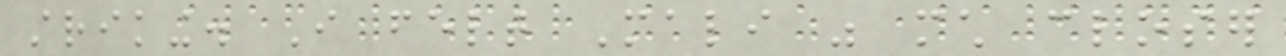striking. I felt Mali was much closer
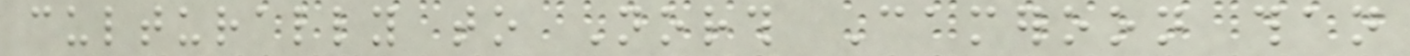culturally to North Cameroon than
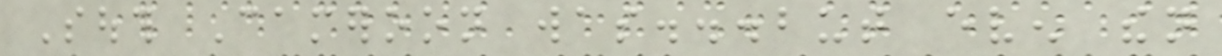South Cameroon was...but even then
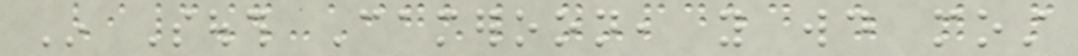In South Cameroon, you would most
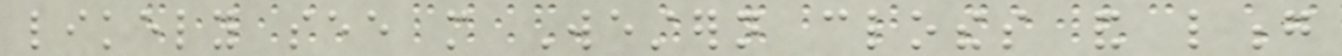likely see more Western clothes and long
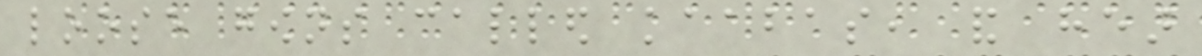loose gowns called kaabas, and hear
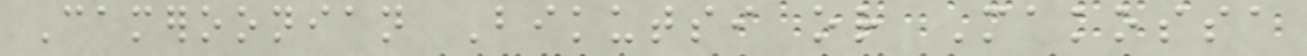Cameroonian Bikutsi or Makossa
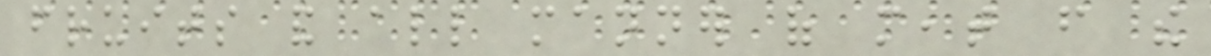fruits and all manner of meat from the
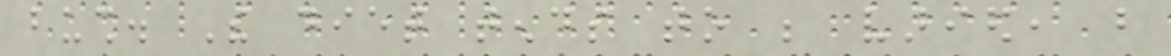bush. The diet tends to be varied, but
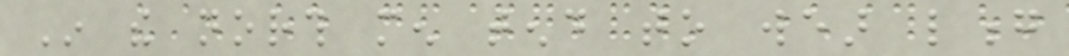In the north men tend to wear long
